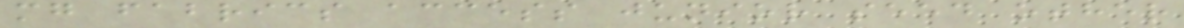mg fabrics access junior seed other
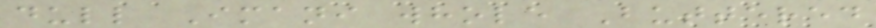dull Imani whole Buttered
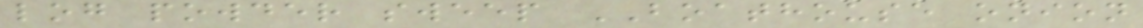log powder sweep BOATHOUSE onion
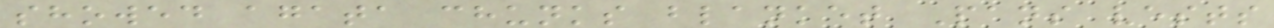showed agata chunks blanket Pans vests
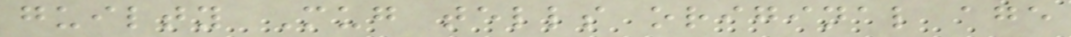guilty Mug tells original age
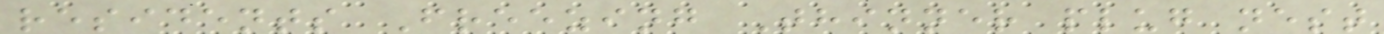residents Freezing Thinner plug nest
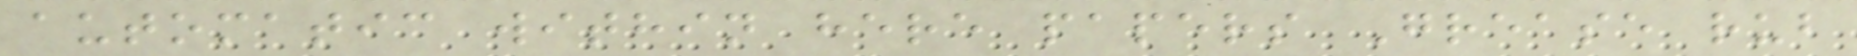automatic within here papers Grease rub
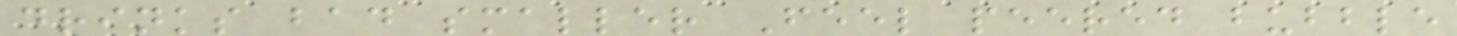drinks bad smaller Feel peered bubble
